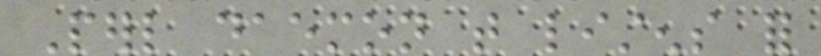Perl daemon that listens for
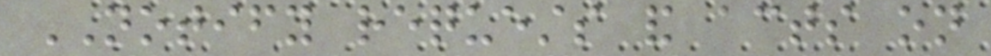NOTIFY requests and acts on
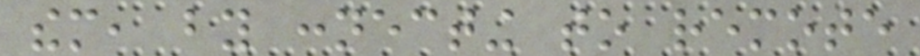them, by connecting to remote
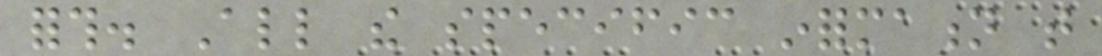forth. All the specific information that
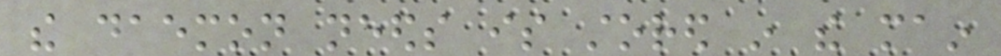the daemon needs is stored in the main
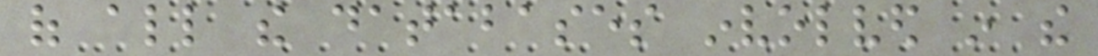of all the databases involved in the
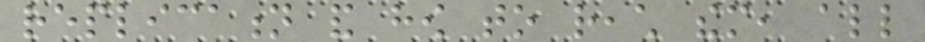replication and how to reach them, all
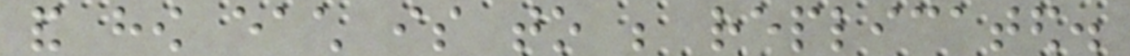and how each is to be replicated.
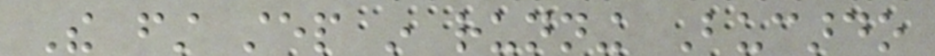The first step in running Bucardo
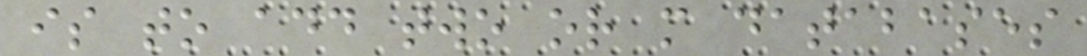is to add two or more databases
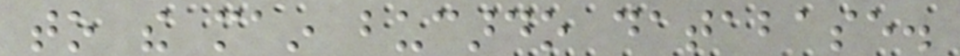to the main bucardo database.
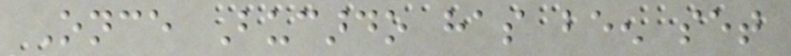Once Bucardo has been set
